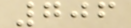706
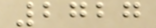2727
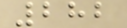282
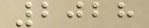2028
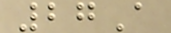27A
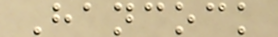Hancock
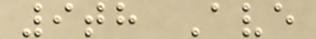9th Ave
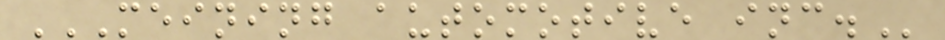MEINING AUTOMOTIVE INC.
